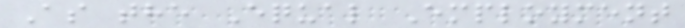As the Equal Employment
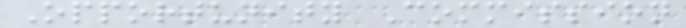Opportunity Commission
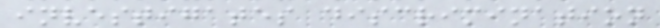investigates discrimination
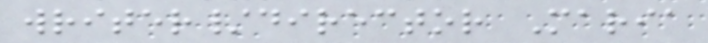writer/director Maria
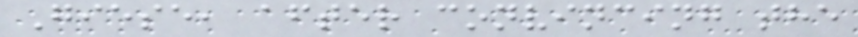Giese, after convincing the
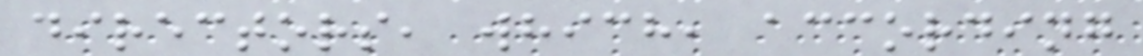directors, which, according
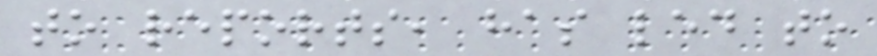to reports, has led to
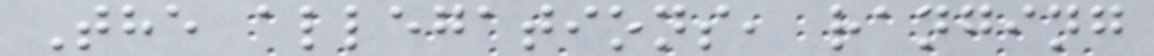The allegations, ranging
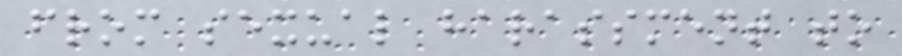from sexual harassment to
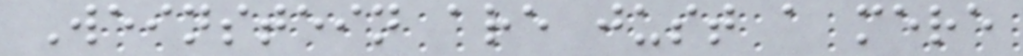Weinstein are just a mere
